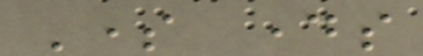Some days
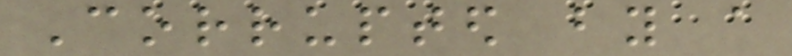Corrupted by a
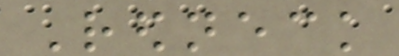Redneck
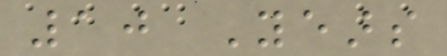10 Years
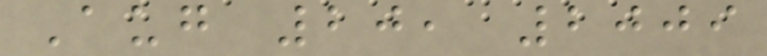Aug 20, 2009
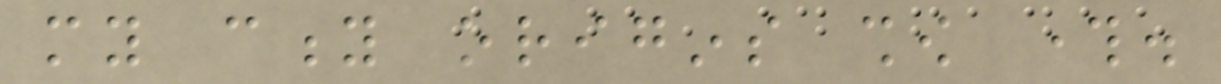my city origins show through.
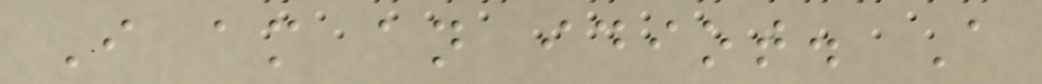I am an idiot. A
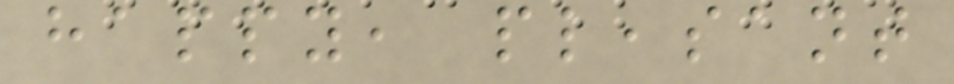happy, pleasant
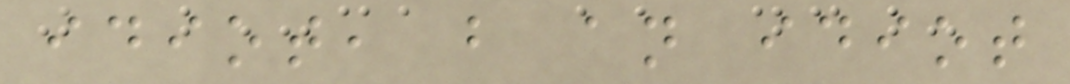idiot, but an idiot
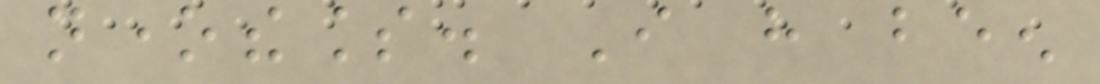nonetheless. I have been
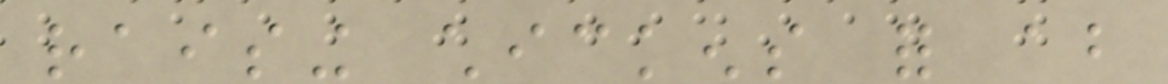raising chickens for about
